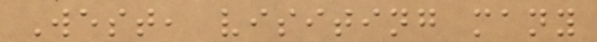West, visiting many
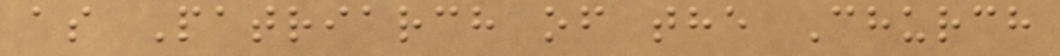as Patriarch of the Church
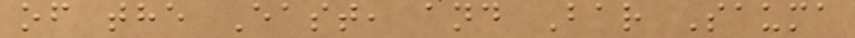of the East, and Bar Sauma
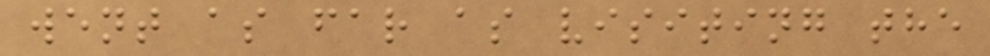went as far as visiting the
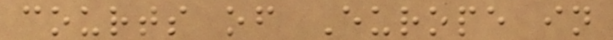courts of Europe in
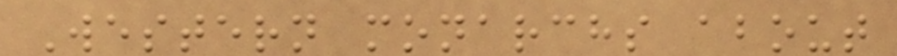Western monarchs about
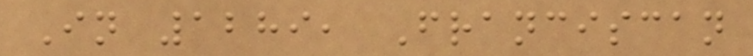In 1289, Franciscan
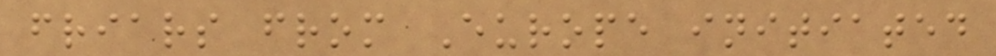friars from Europe initiated
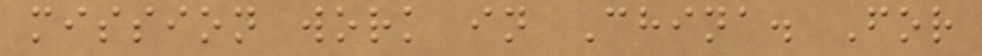mission work in China. For
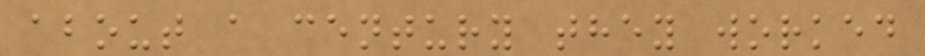about a century they worked
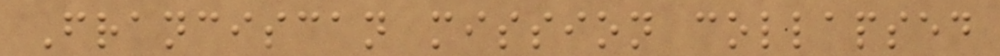Franciscan mission collapsed
